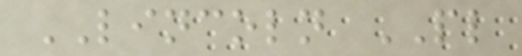LINCOLN PL
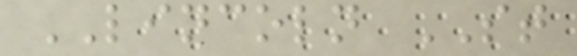LINCOLN ST
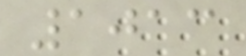1013
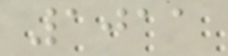1011
